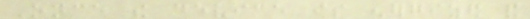Once the device is energized and
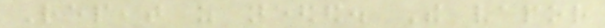Repeat as needed. The vapor
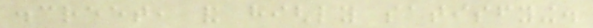discreet, and highly satisfying.
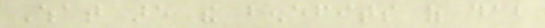What are the benefits of dab
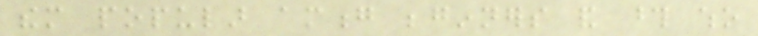them popular among beginners and those who
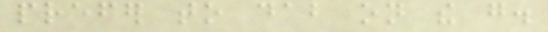prefer to dab on the go.
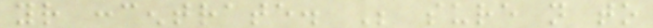your concentrate. Be sure not to
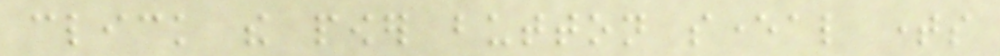click the power button several times
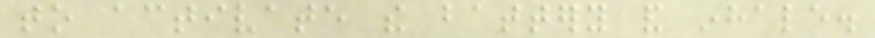to activate the battery and inhale.
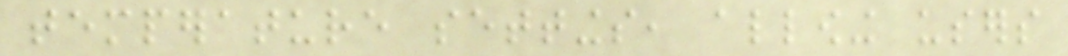temperature settings, allowing users
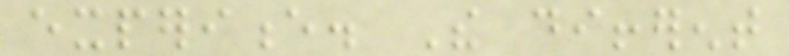experience. The different
